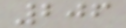206
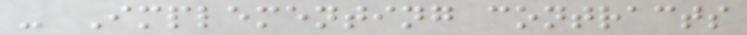- Implementing contracts
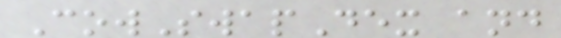CowSwapDex and
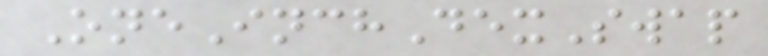OneInchDexSwap
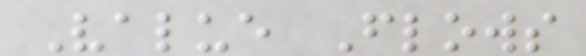Value Flows
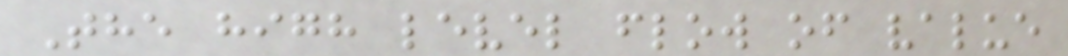The high level flow of value
